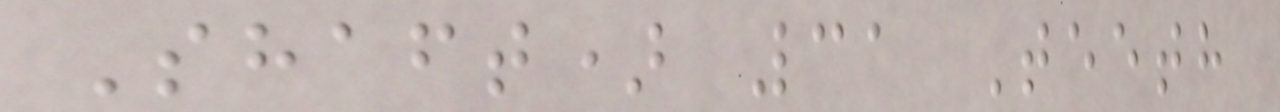Shaft) 31 Teeth
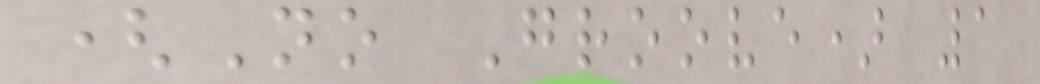(No Groove) 1
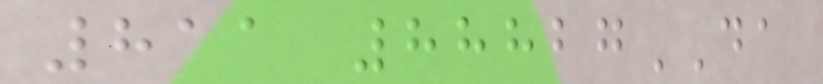811 88827DA
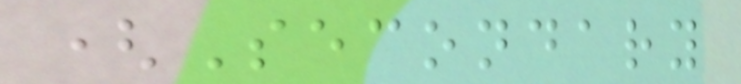(Secondary
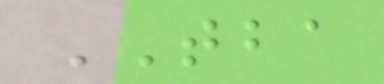TBA
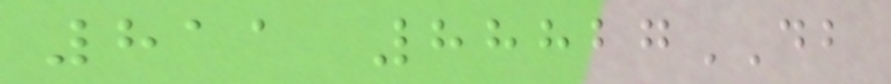811 88827DB
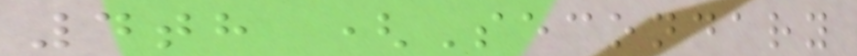4th (Secondary
